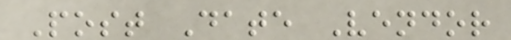Post Date Vendor
